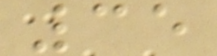35
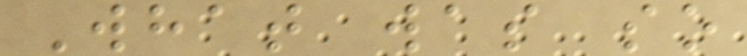What was so
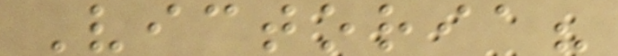Victoria?
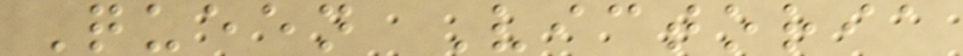Queen Victoria
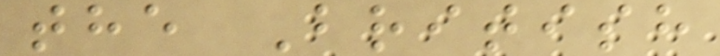the British
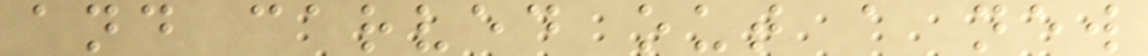and carved out a new
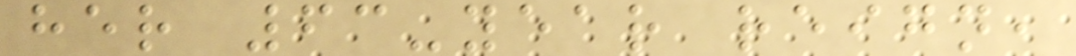her 63-year reign,
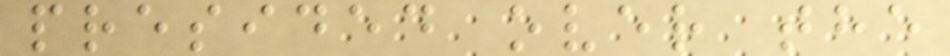presided over the
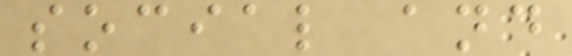social and
